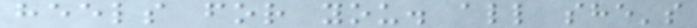heels for you. all she's
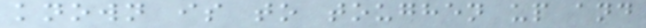known is to toughen up and
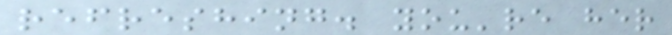refreshing. you're her
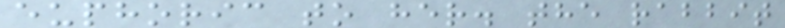euphoric to her. the rabbit
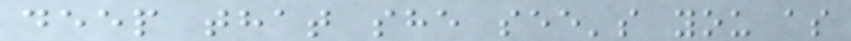deep that she see's you as
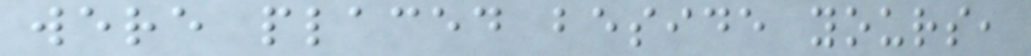were placed beside yours,
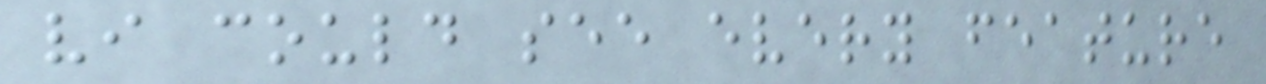vi could see every feature
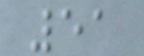51
